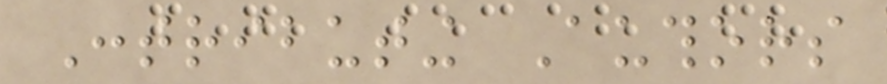Contributing Authors
